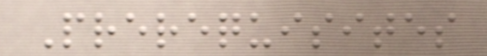Prerequisites
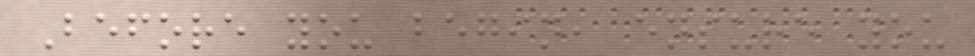Before you begin, ensure you
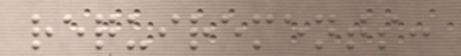requirements:
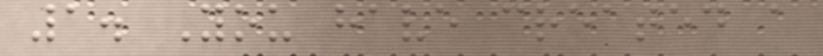1. You have created a
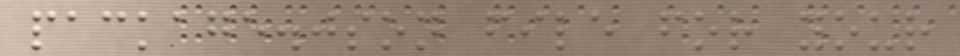package.json file for your
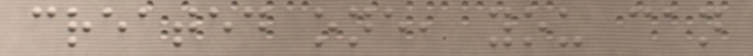created one, you can
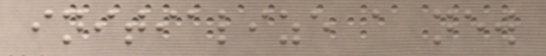initialize a new
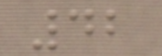42
